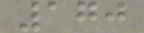170
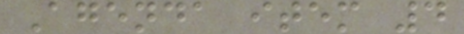Agenda item 4
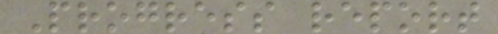Progress report
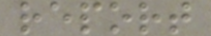report
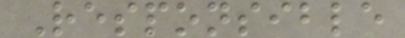Responsible
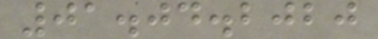01.04.2020
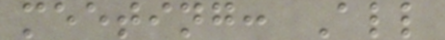meeting: All
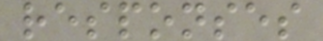responses
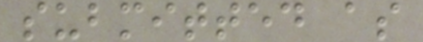submitted as
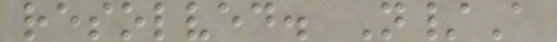resolved. N/A
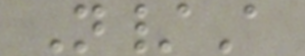N/A
